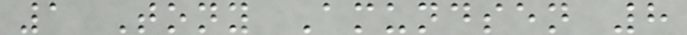1 Tony Amundsen 8
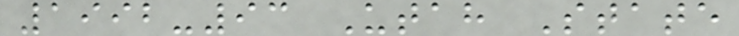1992-93 Utah State
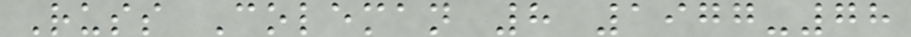Russ Coleman 8 1977-78
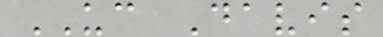UC Davis
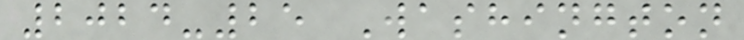2024-25 Washington
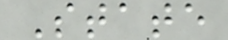State
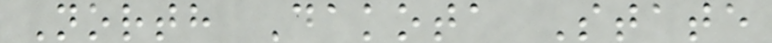North Dakota State
